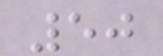50
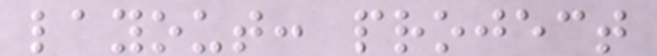layout: project
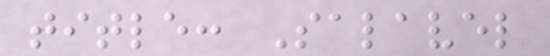title: Salavel
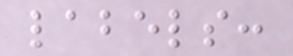labels:
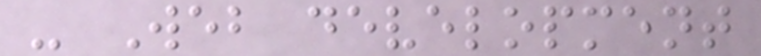- Web development
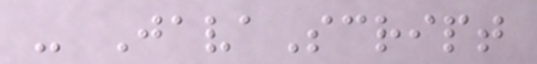- JavaScript
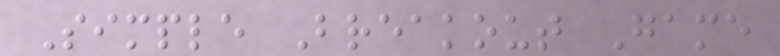Simple Breakout Game
